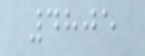4805
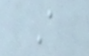A
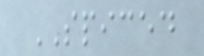SPICED
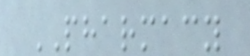PHARMACY
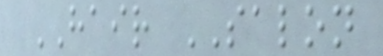HAIR SALON
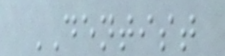DENTIST
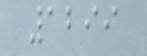1299
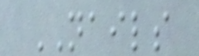NAILS
